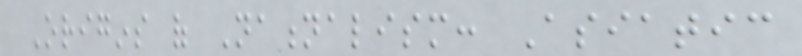Origins of Nationalism: Asiatic
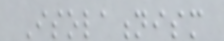Isolationism
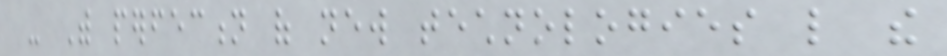- With perfection of new technologies like the
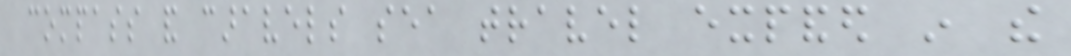compass and caravels sea travel expanded in the
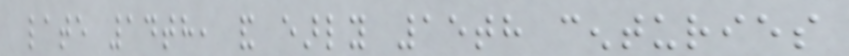late 14th, and early 15th centuries
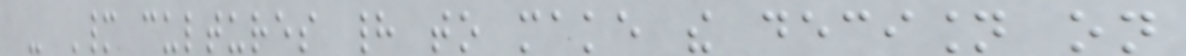- Many cultures had to make the decision on
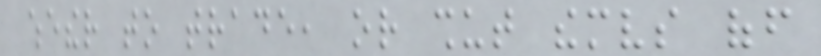whether to trade, or shut themselves off
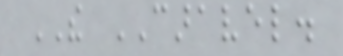THE CARAVEL.
